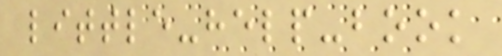little-help-book
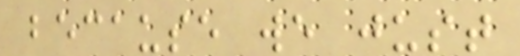because we just
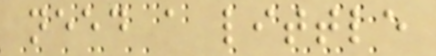need a little
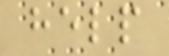help
